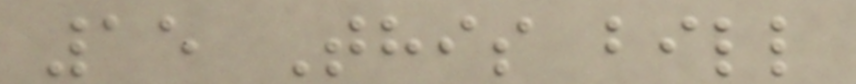15 This bill
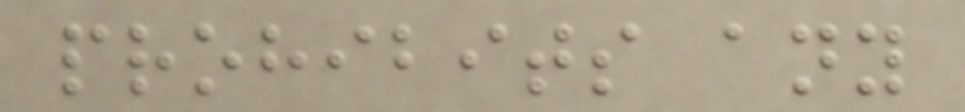prohibits any
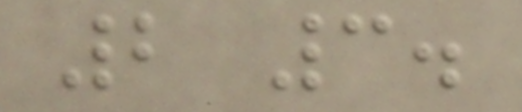2 3.
